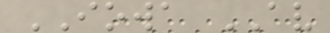IOWA AV
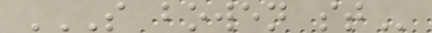S BOWEN ST
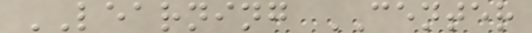LEARNING CENTER
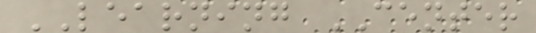LEARNING CENTER
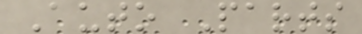Auto Parts
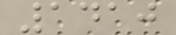1410
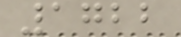1722
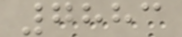7883
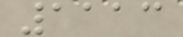1113
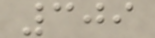309
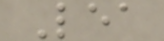Lea
